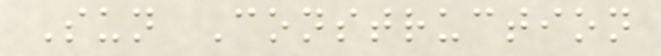Sun Construction
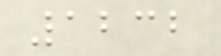1232
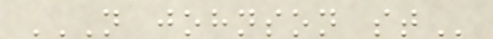N JOHNSON ST
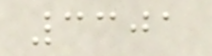3301
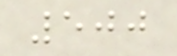500
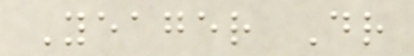Yeager Dr
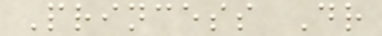Princess Dr
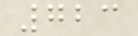723
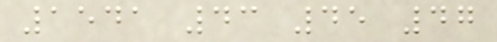1541 43 45 47
